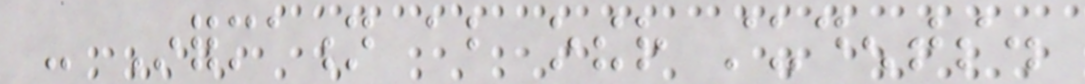- Information about other students.
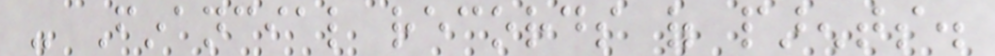- Financial records of parents.
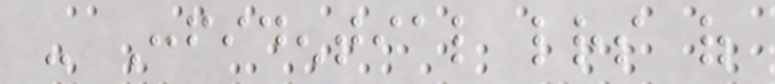- Confidential letters of
